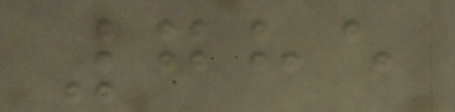785
